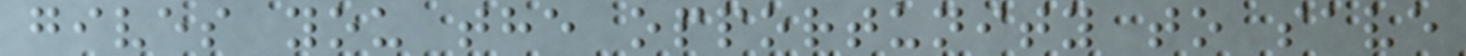gives you the opportunity to save
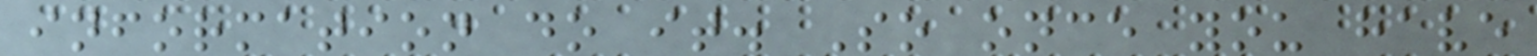information do it. So once you have
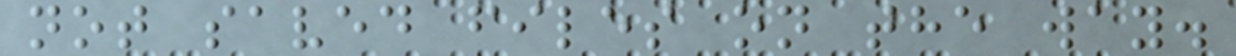not saved files on the way.
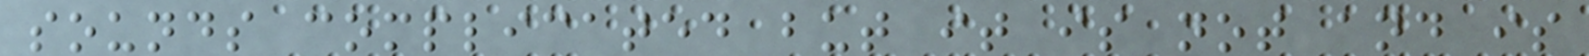sounds complicated but it is not and is
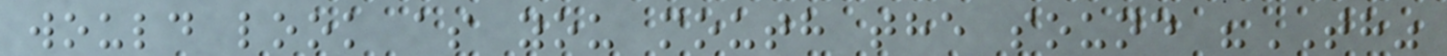would look as you mouth the sound "TH"
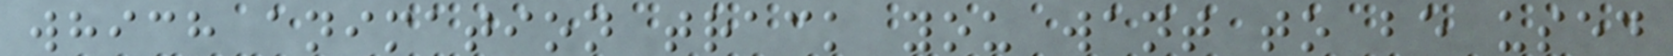which animation track you want to be used
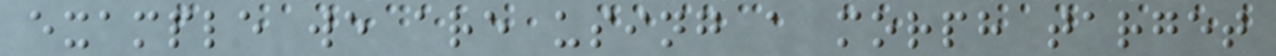example we are using a morph target
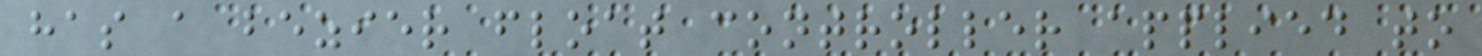has a bezier float controller applied to
